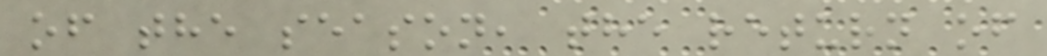of the season, the return of
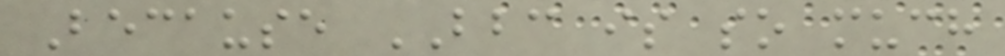Because BBC is so much
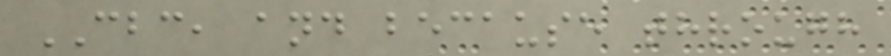CBC, and because through
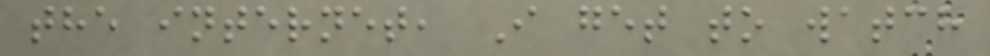the internet, I get to watch
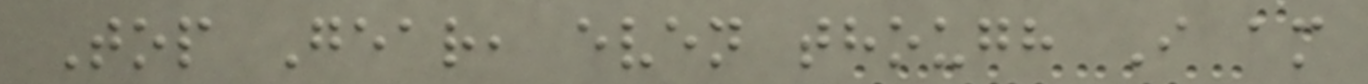Top Gear, even though I am
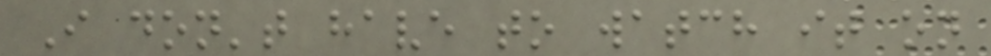I don't have to watch it on
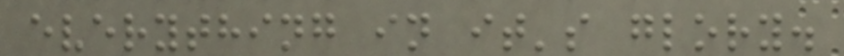everything in it's glory.
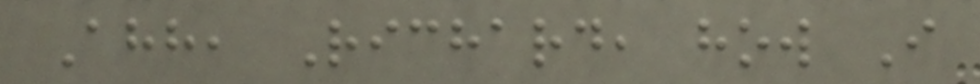Ahh, Richard, how I
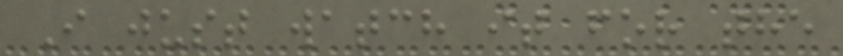I just watch it for the
